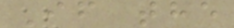If the
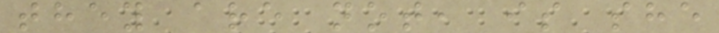they are not, is she
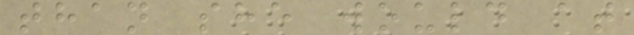than she would at
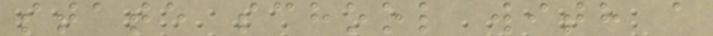state school with a
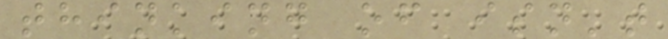thinking of isn't
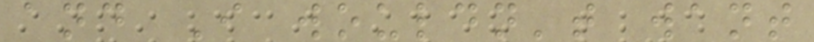and I wouldn't want
